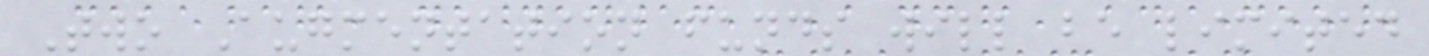Two Augmentation funds will be limited
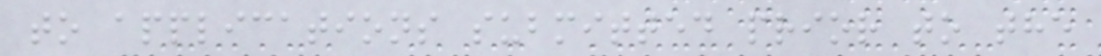to applications submitted prior to the
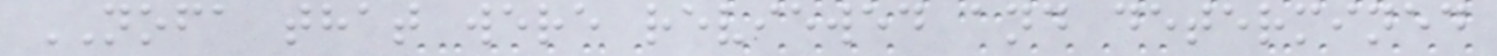NOFA that were reviewed and determined
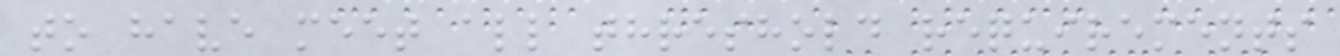to have meet all threshold requirements
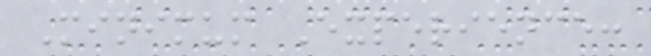Minimum Experience:
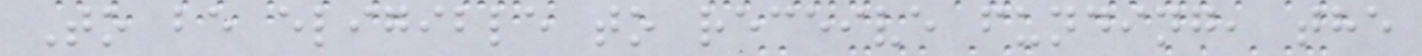To be eligible to receive funding, the
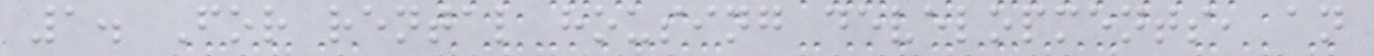1. For rental housing developments, an
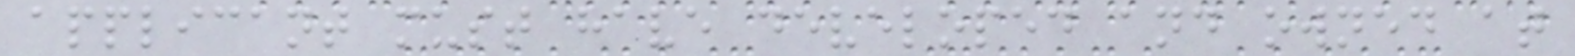applicant must have developed and owned at
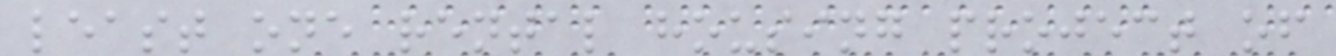least one rental housing project of
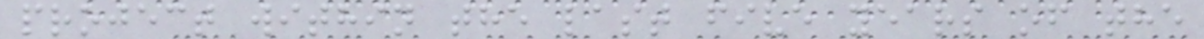project within the last five years of the
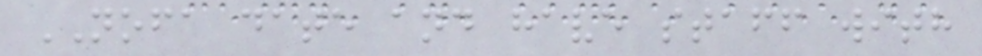NOFA date and have staff with
